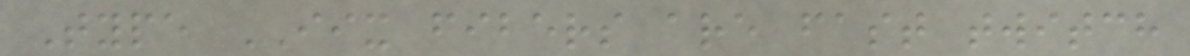Type IIX fibers are fast twitch
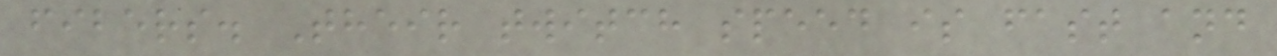fibers. Their twitch speed is fast and
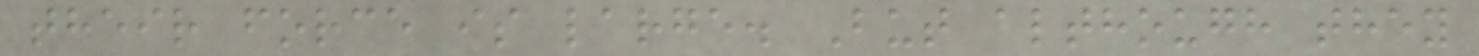their force is large. But although they
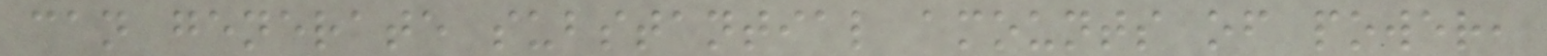can generate substantial amounts of power,
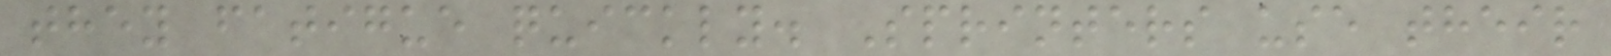they fatigue quickly. Sprinters use their
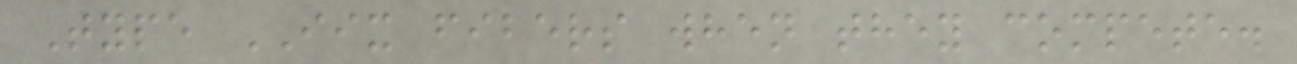Type IIX fibers when they compete.
